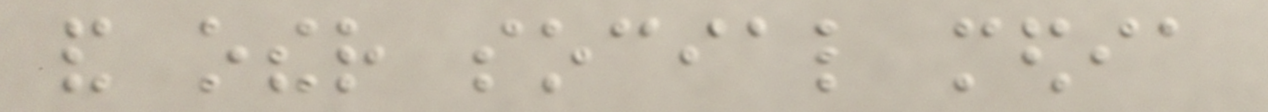and other social media
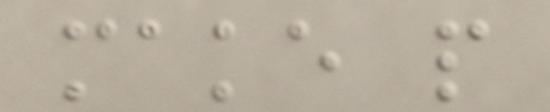make people
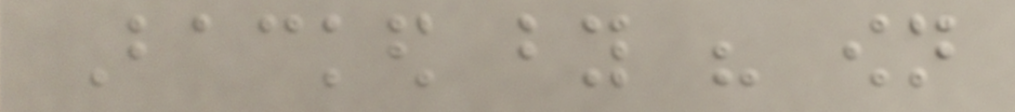Backed by his own
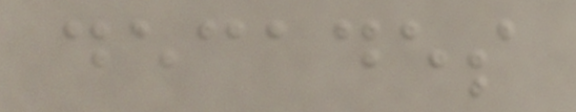decades
